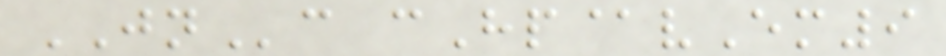JNc cHp@vEm9
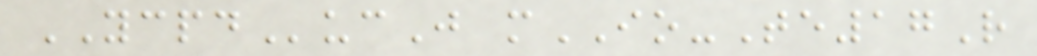YCPDucJ mIO-Te17R
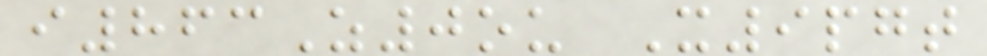i863Z0ou X9pgt
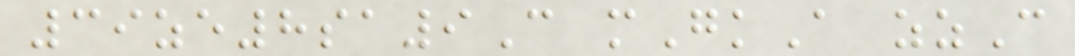39ze8sa9C mGkA zzC
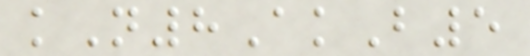kN8AkB5
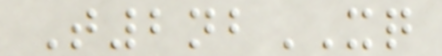T2nbXQ
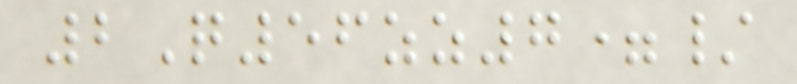2Q56zz7=/
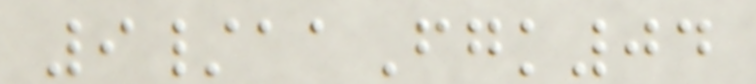9/aaFgk04
